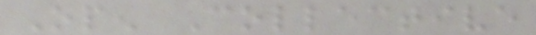Open Collective
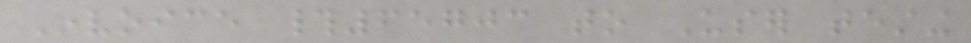Invoice #65703 to User testing
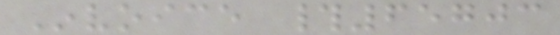Invoice #65703
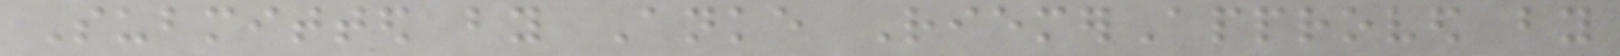Submitted by Anke RiemerApproved by
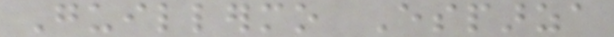Guillermo Esparza
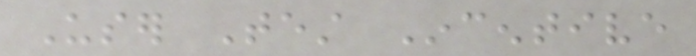User Test Incentive
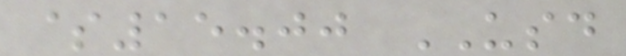$15.00 USD
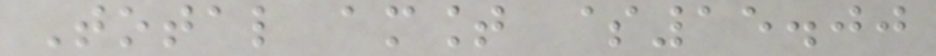Total amount $15.00
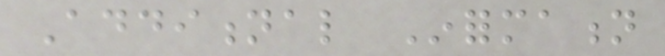Additional Information
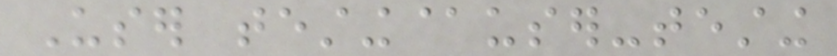User testing@user-testing
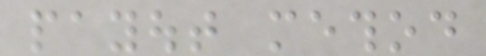payout method
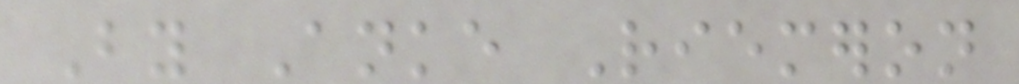By Anke Riemeron
